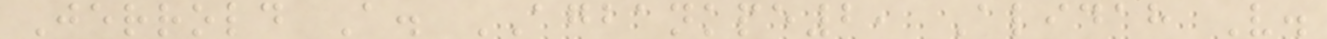Jerrold A. AGBANKPE2, Alidah V.
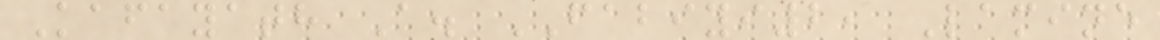Kafayath A. FABIYI2, Lamine
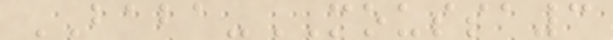BABA-MOUSSA3
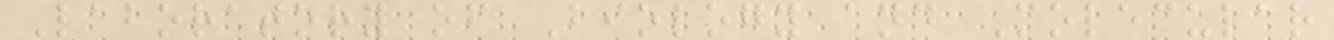Laboratory of Biology and Molecular
